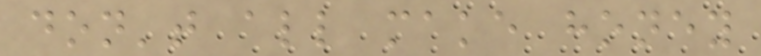don't all make honey
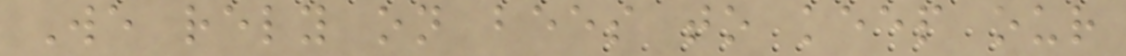We rely on bees to keep our
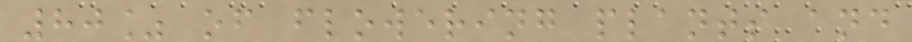80% of flowering plants and
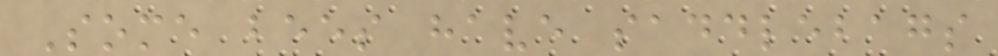Some bees have saddlebags
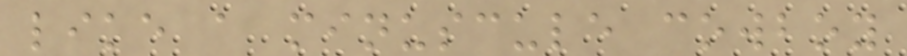like a minuscule cowboy
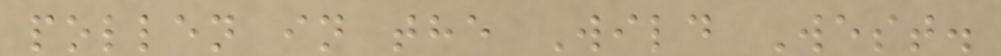pollen in the Wild West.
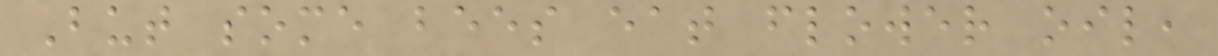But some bees eat flower oil,
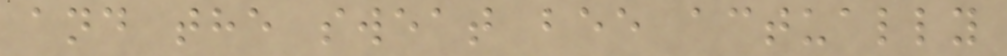and the sweat bee actually
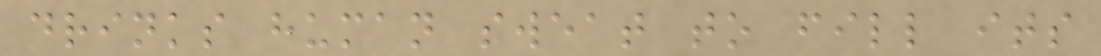drinks human sweat to fill its
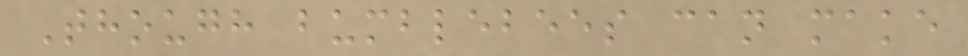Though bumblebees can make
